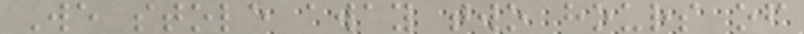We stole away two hours of
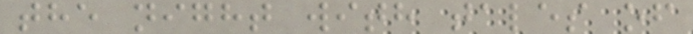the night with tales of
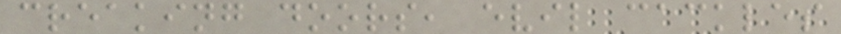creaking doors, evil cackles
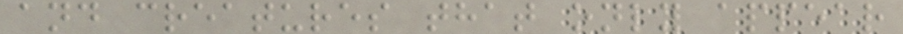and creatures that only appear
